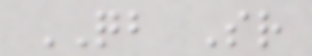QB Sr
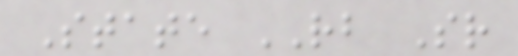State RB Sr
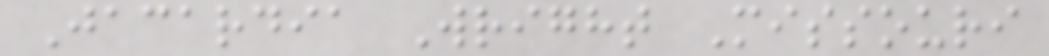Jacardia Wright Missouri
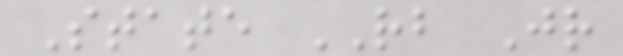State RB Jr
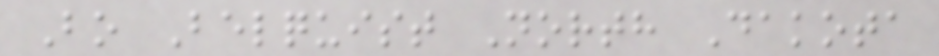Bo Belquist North Dakota
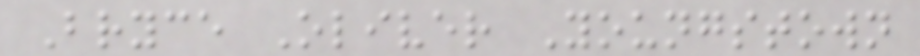Bryce Oliver Youngstown
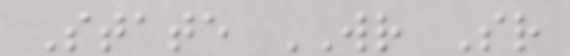State WR Sr
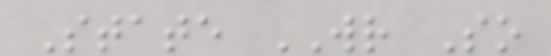State WR So
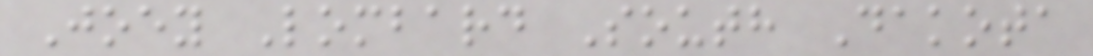Joey Lombard South Dakota
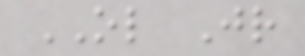OL Jr
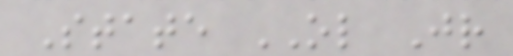State OL Jr
